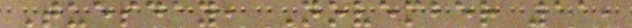Tuesday, November 11,
